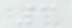3
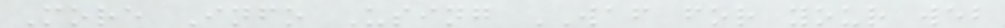More Info Using WAF for your web
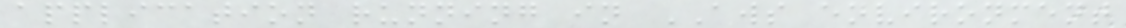application running in AWS environment
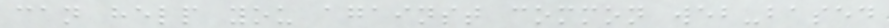can help you against common web-based
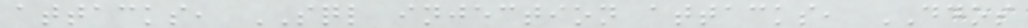attacks, SQL injection attacks, DDOS
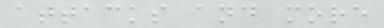attacks and more
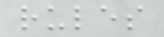rules
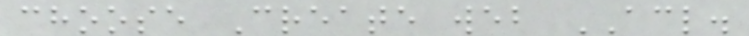choose Create web ACL.
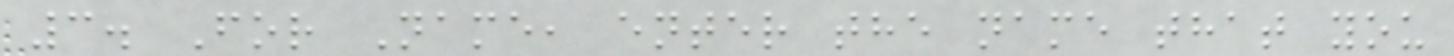3. For Name, enter the name that you
